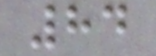84
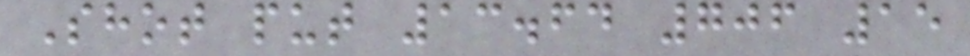Shot put 13.64 706 15
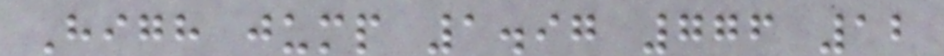High jump 1.97 776 12
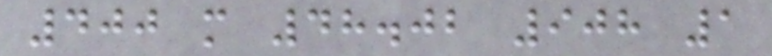400 m 48.02 908 1
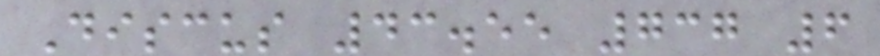Discus 43.55 737 6
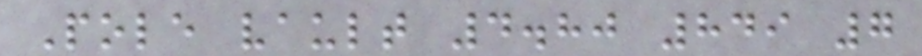Pole vault 4.80 849 7
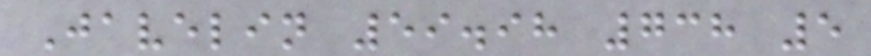Javelin 59.98 738 5
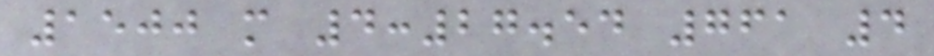1500 m 4:27.54 761 4
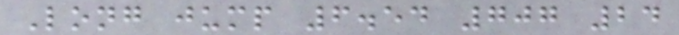Long jump 6.54 707 24
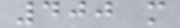400 m
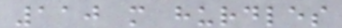110 m hurdles
